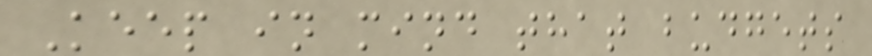Keep in mind that budgets
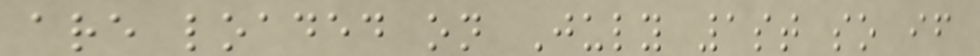are loaded on July 1st so if
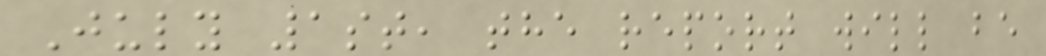July 1st, the report will be
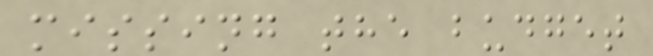missing the budget
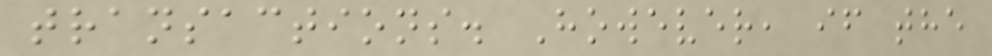transactions. However, if the
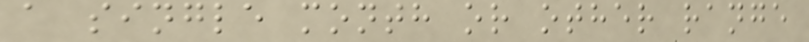a single month or other range
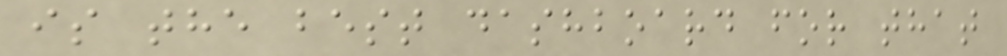is the best dashboard for that
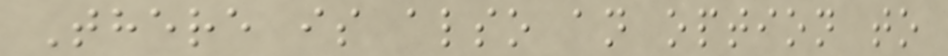There is also an option to
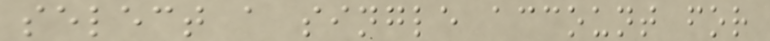select a single account for
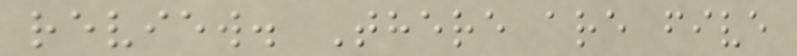review. There are five
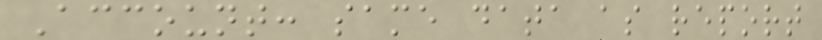Account: same data as report
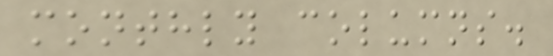monthly columns.
